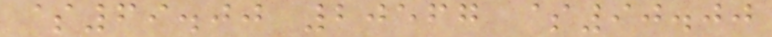$69.00 20567 $90.00
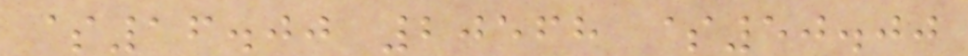$16.00 20568 $50.00
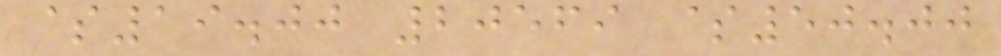$19.00 20569 $50.00
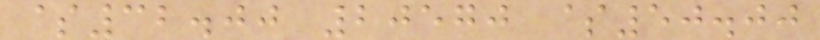$32.00 20570 $50.00
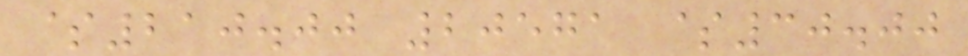$210.00 20571 $30.00
